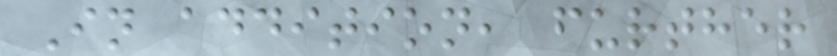In addition, further
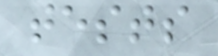tests
